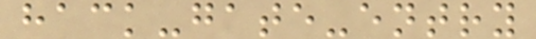hack-gate-entry
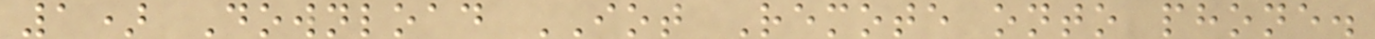1) Download IOT Remote onto phone.
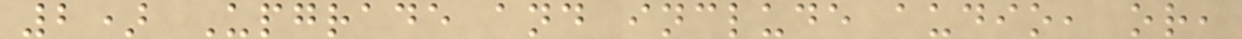2) Upgrade and include audio, or,
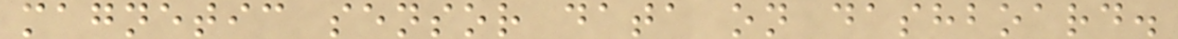magnetic sensor data on dashboard.
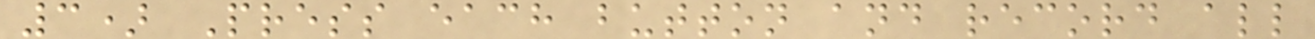3) Press each button and record all
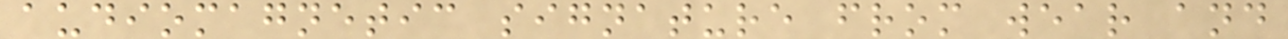audiomagnetic signature from wear and
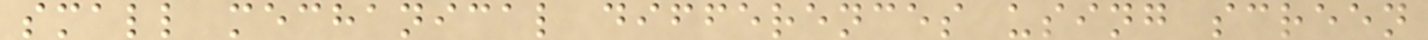small mechanical differences using screen
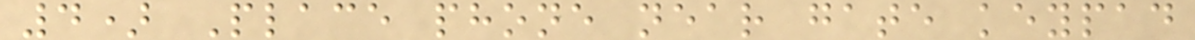4) Place phone near gate keypad
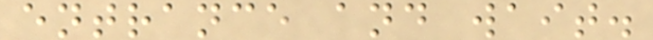entrance and wait.
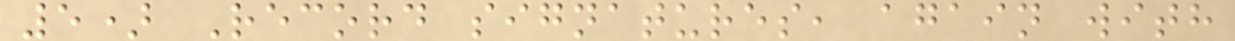5) Record signatures, again with
